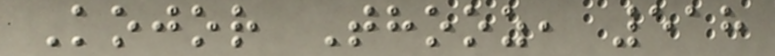Kojor Thooz, 518
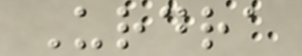Urdra
